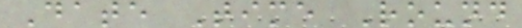Date Time Round
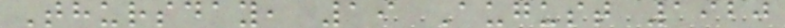Thursday, 19 August 1920
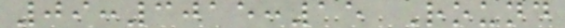09:3015:15 Round
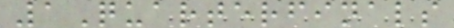1Quarterfinals
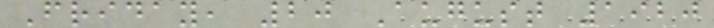Friday, 20 August 1920
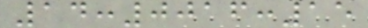14:0016:15
